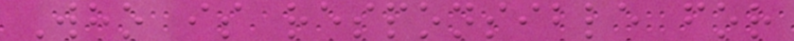Who is responsible for
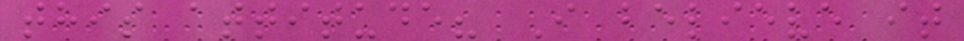this attitude? I believe it
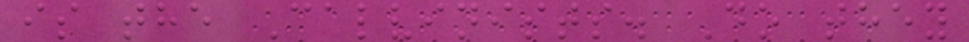is the Calvinists. Do they
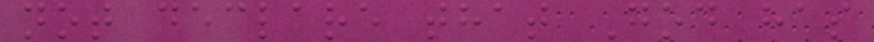not declare that God has
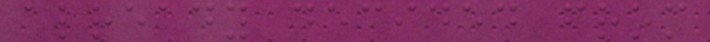already decided from
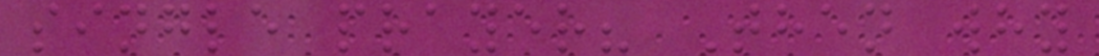single prayer? Then why
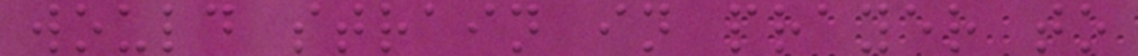would strain in prayer to
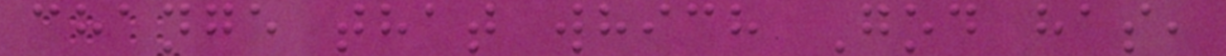change that which God has,
